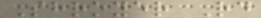Shroyer Rd
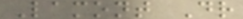Lamont Dr
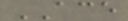ACE
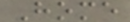Home
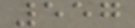557
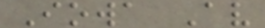Iowa Av
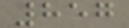857
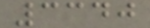3340
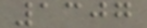1307
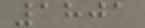1801
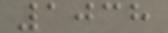1038
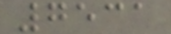7531
